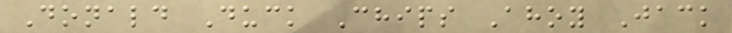Donald Duck Chips Ahoy Jack
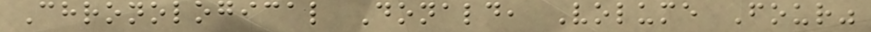Chronological Donald, Volume Four"
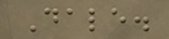Dale.
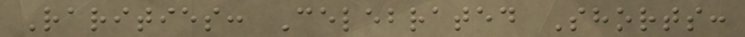Rarities: Celebrated Shorts:
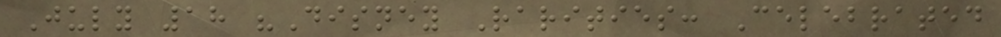July 18 "Disney Rarities: Celebrated
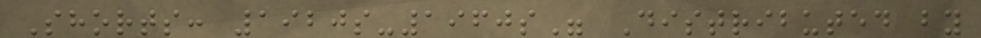Shorts: 1920s-1960s" Distributed by
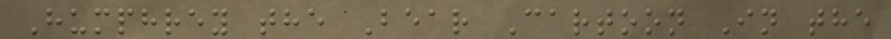Humphrey the Bear Cartoon In the
